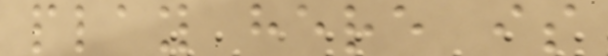play here is
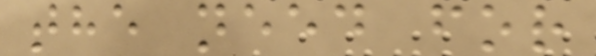the need for
